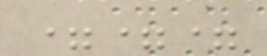===
